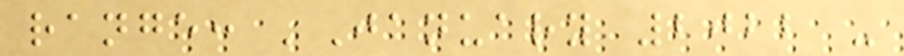range: 'January 2022 -
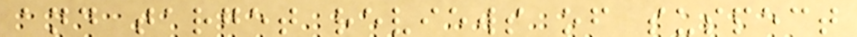and target reviews of suspect
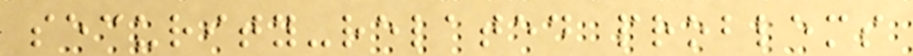security-related problems
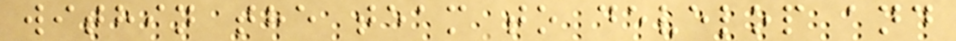within the team to develop and
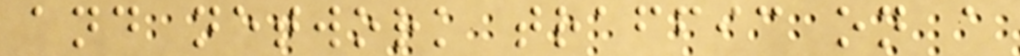and network traffic on a
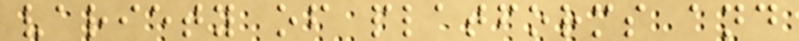variety of platforms and
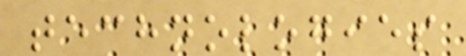technologies
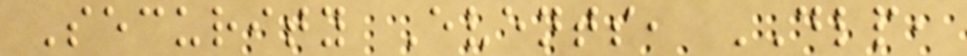Security Events, DLP,
